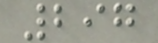297
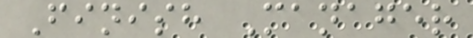Finish Manager
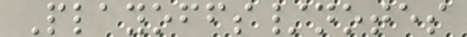Playoffs/notes
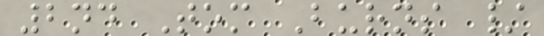2nd Tom Burns /
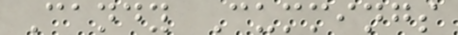Candy Cummings
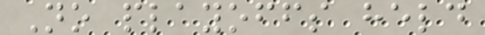No playoffs held
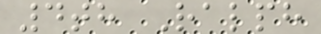4th Ralph
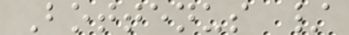Bottenus /
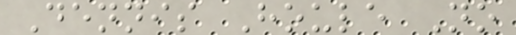Dennis Houle No
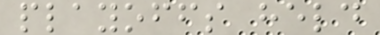playoffs held
